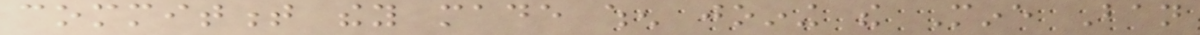commitment they made when joining the Mine Ban
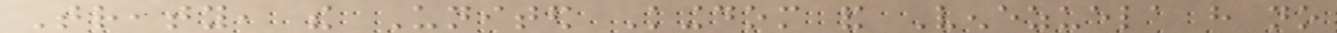Treaty, the United Kingdom and Venezuela have no
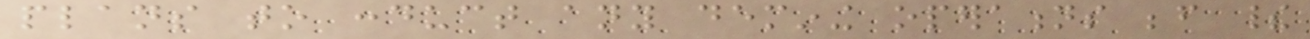plans to conduct any demining operations before their
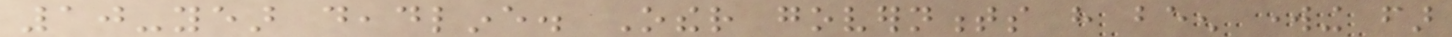10-year deadline. Other governments have been working far
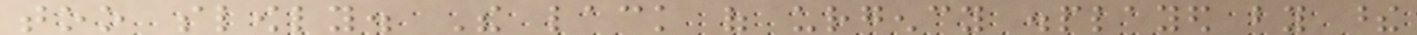too slowly. The lack of urgency displayed by these
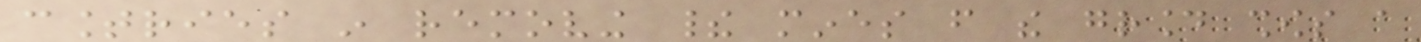countries in removing their mines from the ground shows a
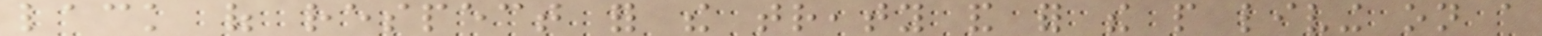lack of respect for the treaty and for the people living on a
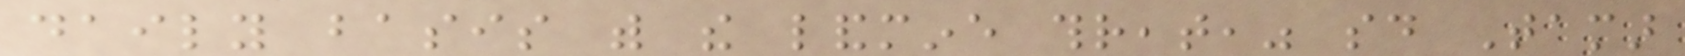daily basis with the landmine threat," said Tamar
